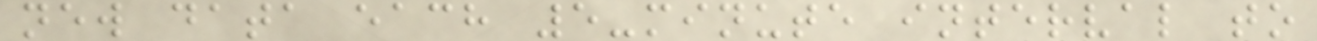new data each 5-minute interval to
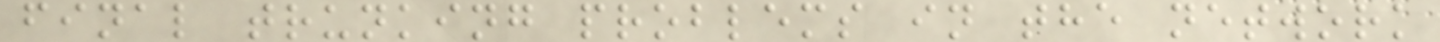final trunking problems in the network
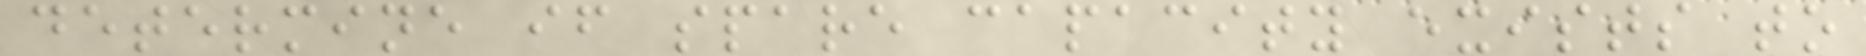determine if spare capacity exists to
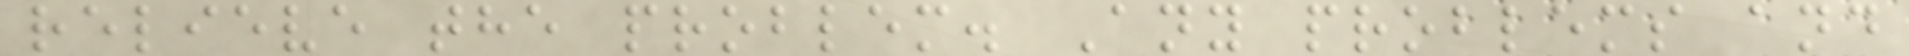relieve the problem. Any problems and
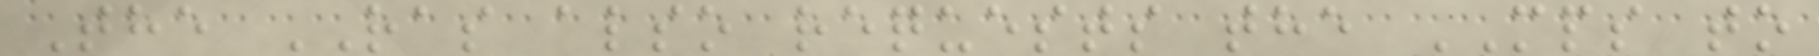The RAS also requests the MPS to
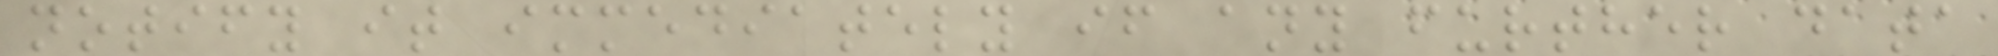notify it immediately if any further data
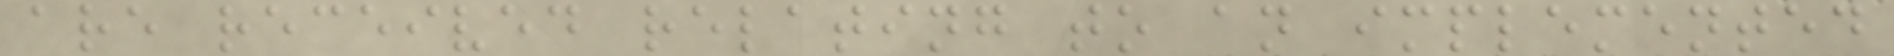are received relating to an implemented
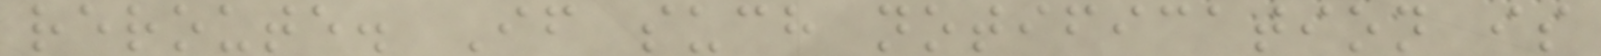reroute. If such notification is
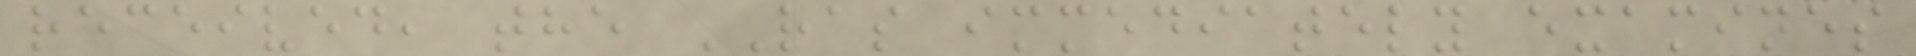received, the RAS immediately examines
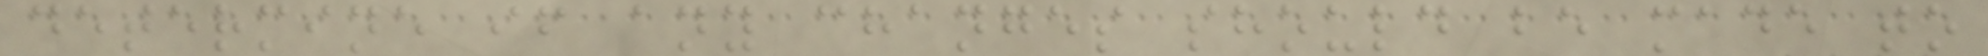determine if any changes should be made to
